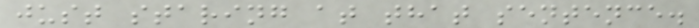just staring at that sentence.
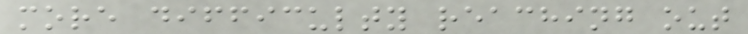more difficulty reaching out
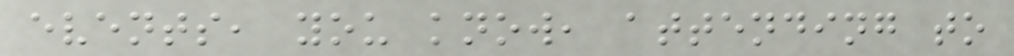events, you know, attending to
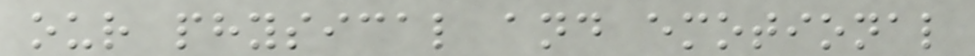our physical and emotional
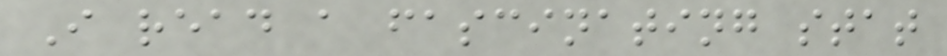I read a fascinating stat
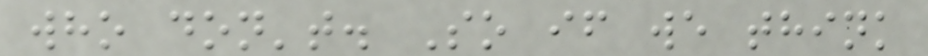who don't. So if we think
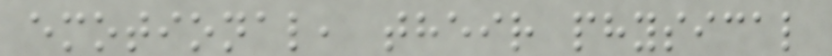emotional, their physical
